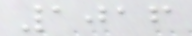1016
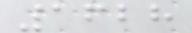1628
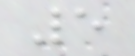5
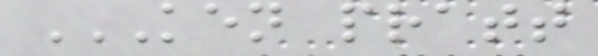KEN PRATT
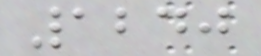1240
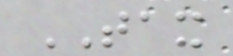TAX
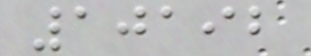10192
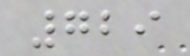729
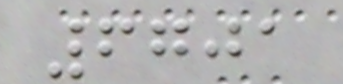6701
